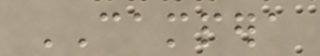CAMPERA
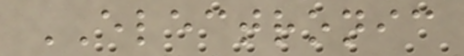ELECTRONIC
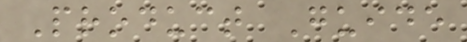Product Guide
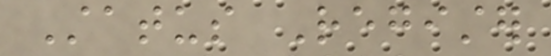Status Register
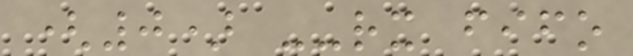(0) --rx fifo
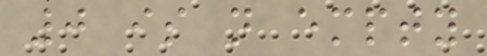0 is not empty
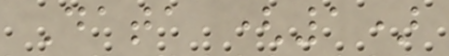Data (1)
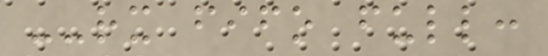--rx fifo full:
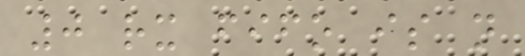0 rx fifo is not
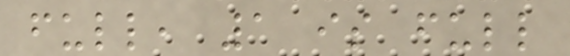full, 1 is full
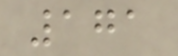171
